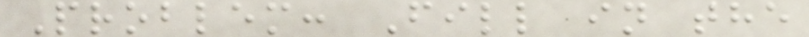Problem: Fill in the
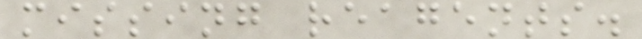missing reagents.
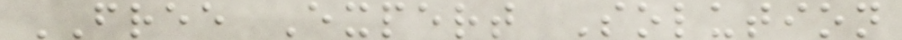FREE Expert Solution
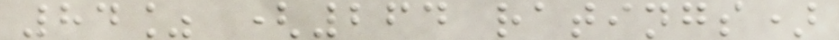84% (264 ratings)
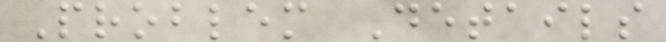Problem Details
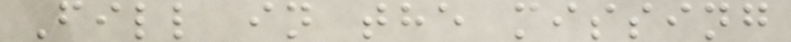Fill in the missing
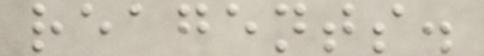reagents.
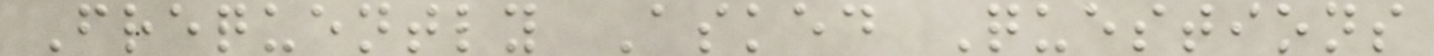Frequently Asked Questions
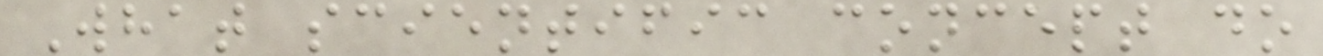What scientific concept do
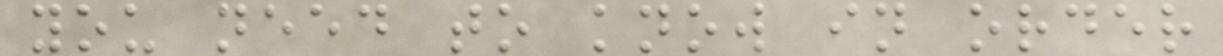you need to know in order
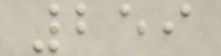259
